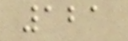121
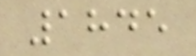1845
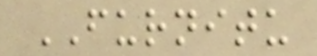FURNITU
